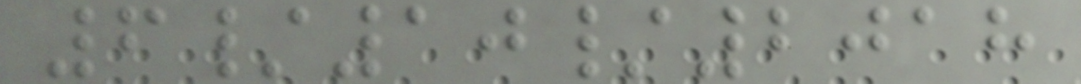6/10/2018
